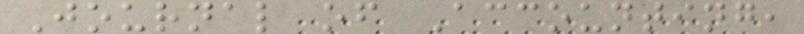Journal of Accounting,
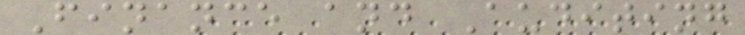Finance and Auditing
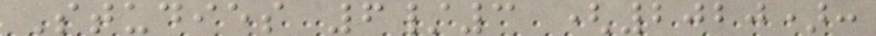Studies 6/3 (2020):
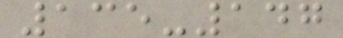135-147
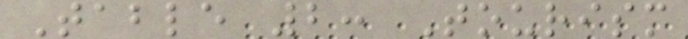Table 2: Tourism
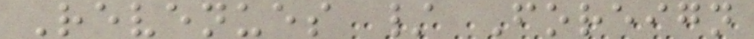Revenues / Foreign
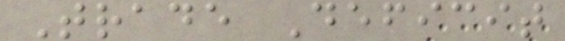Trade Deficit
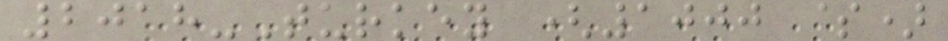2018-Turkey (1000 $)
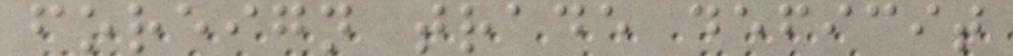foreign trade deficit
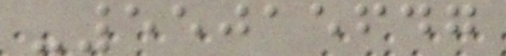-55015647
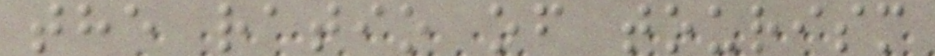the ratio of tourism
